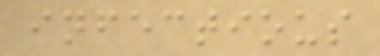infectious
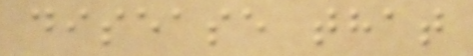disease that
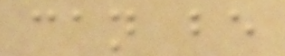can be
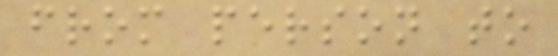from person to
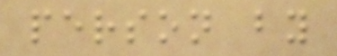person by
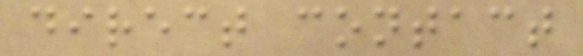direct contact
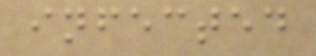infected
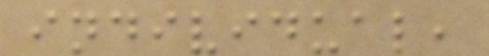individual,
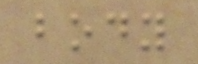body
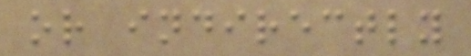or indirectly
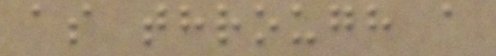as through a
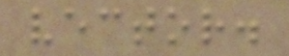vector.
